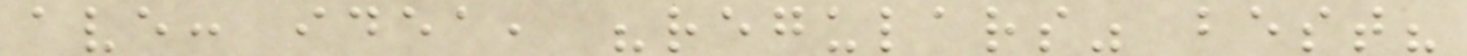ave: idea, "regulars" best?
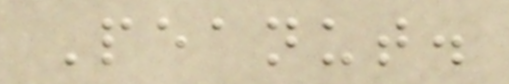Peanut.
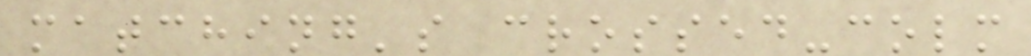matching's crossed-colm
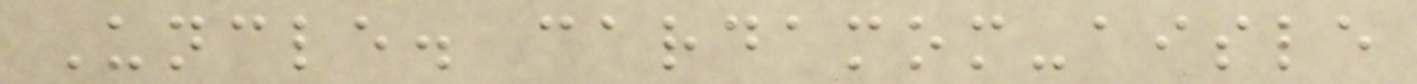Uncle. cardamom-aisle
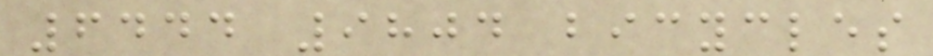6444 9804 bicycles
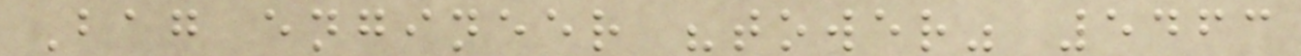Bag engineer "tower" 5463
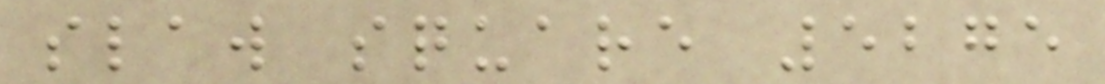slaw square 5275
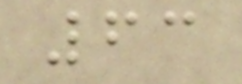63
